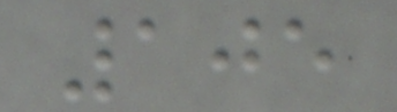105
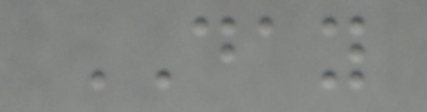DAY
